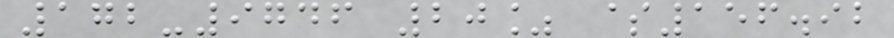172-9746 20% $156.92
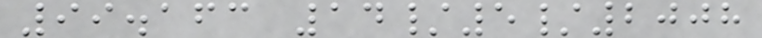99.163 14/5/2008
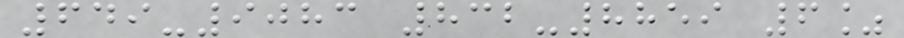649-9083 832-8859 6%
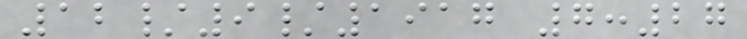12/9/1917 7:27
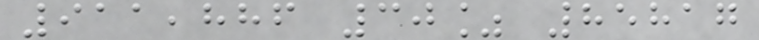911,886 30% 85817
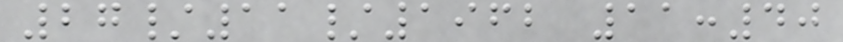27/11/1962 11:40
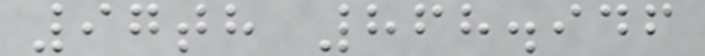97th 868.946
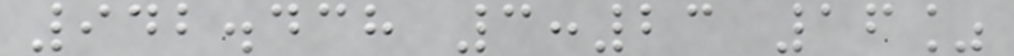942.438 3:23 16%
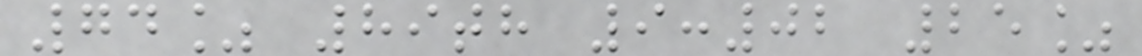74% 89th 9:02 25%
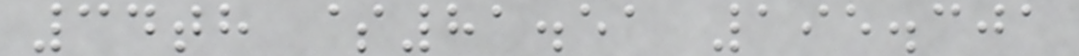34th $81.51 195.301
